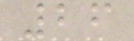26
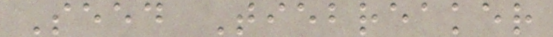Seed Tiebreaker
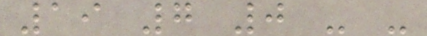19 7 0 - -
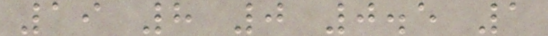19 8 0 0.5 1
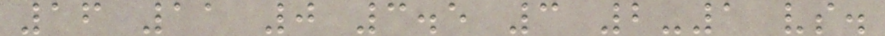16 11 0 3.5 3 2-1 vs.
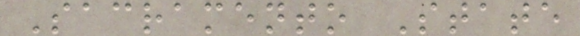Sacramento State
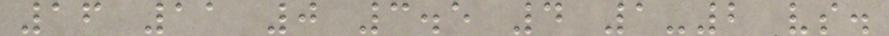16 11 0 3.5 4 1-2 vs.
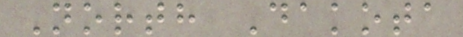North Dakota
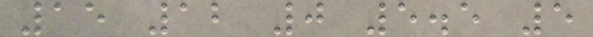15 12 0 5.5 5
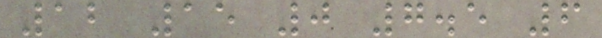12 15 0 7.5 6
